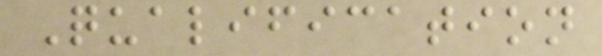Qualification
